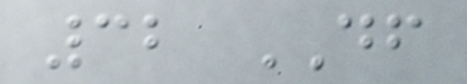32 DF
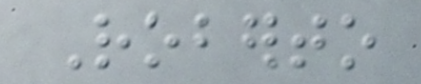Roberto
